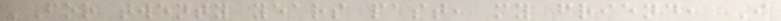'For twenty years past, my friend, I
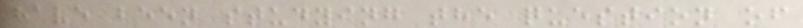have been studying the question of
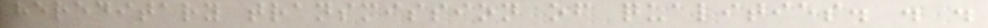hereditary transmission of qualities. . .
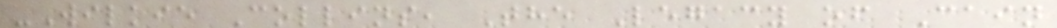-Wilkie Collins, The Legacy of Cain
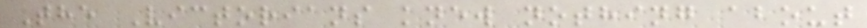The Victorians knew nothing about
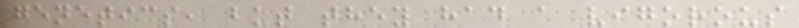genetics, but they had a vigorous
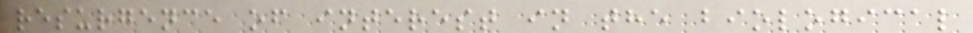resurgence of interest in the biological
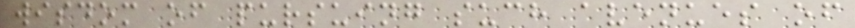wisdom of pursuing such avenues of
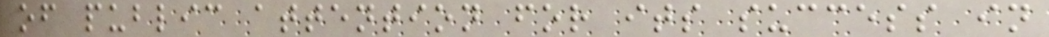of public attention for its success in
